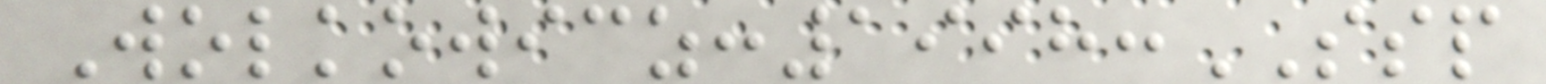Wolkowicz:1998:SSP
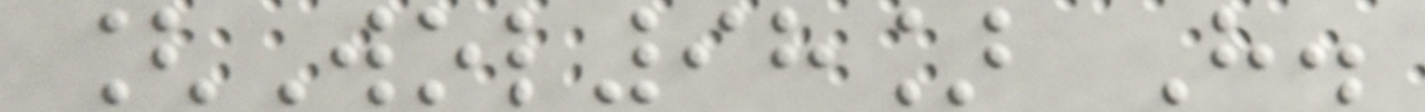[Wol98] H.
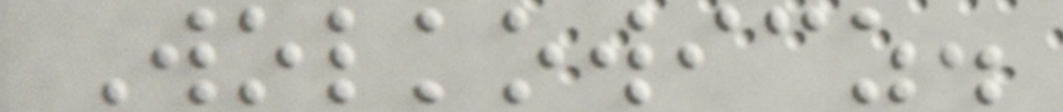Wolkowicz.
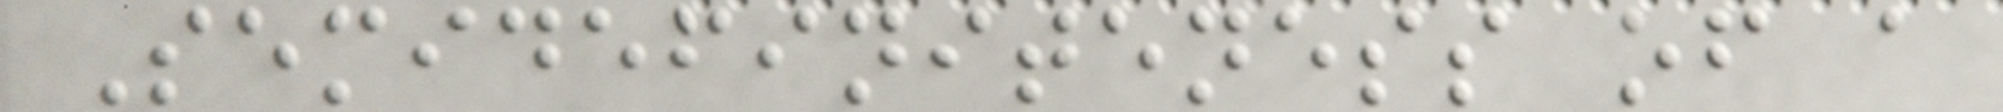Semidefiniteness of a
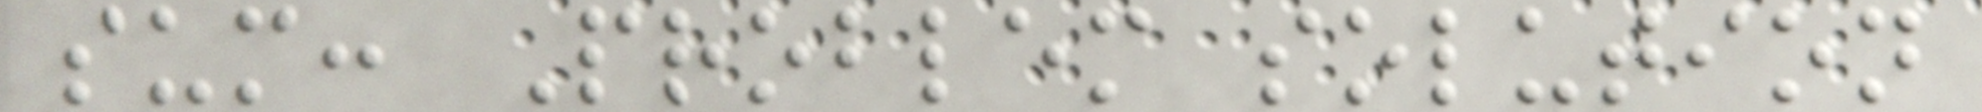sum: Problem solution
